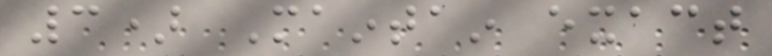3) Maintain exact
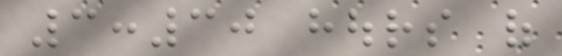3:30 hours of
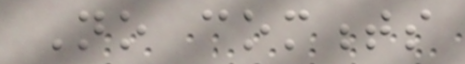No comments
